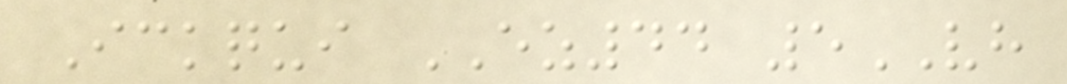Ickqui EZ44 5VH
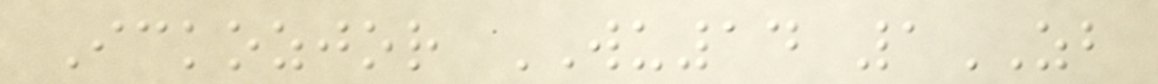Ickozjor WU14 1ZB
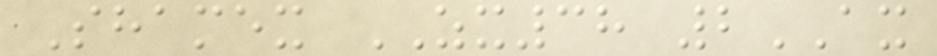Shamex ZX38 2AX
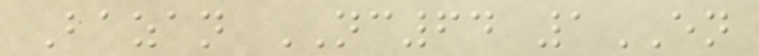Bazan NC64 1EN
